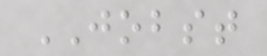JOBST
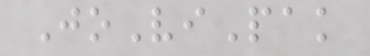JoViPak
